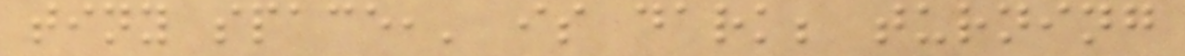tiny space,' is dark; turning
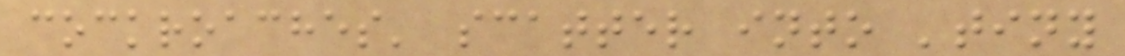cockroaches' scatter into 'tiny
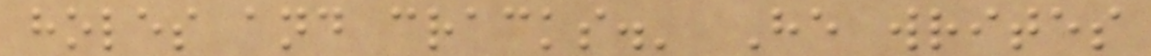holes and cracks.' He writes
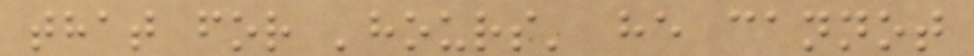that for 'hours' he cannot
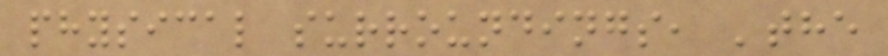physical surroundings, 'the
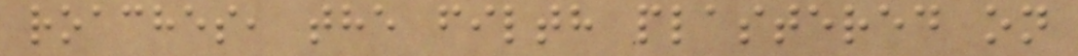roaches, the filth plastered on
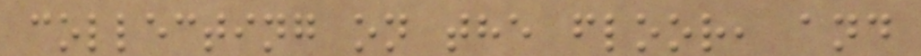collecting on the floor, and
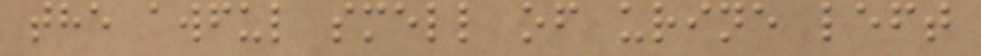the awful smell of urine left
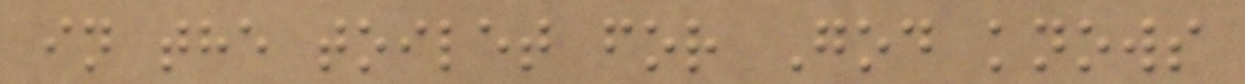in the toilet for God knows
